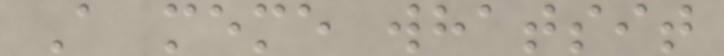A meme whatsit
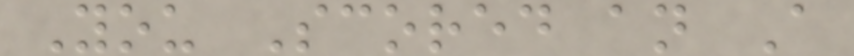You Scored an A
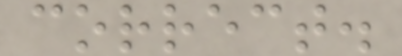correct.
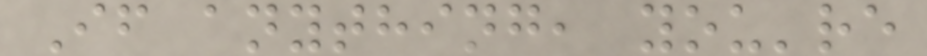If anything, you're
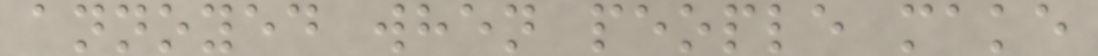annoyed when people make
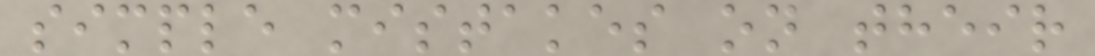simple mistakes on their
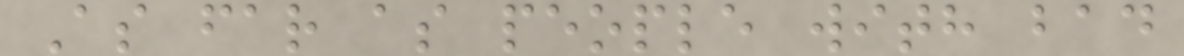As far as people with bad
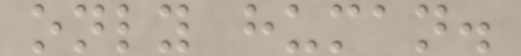only human.
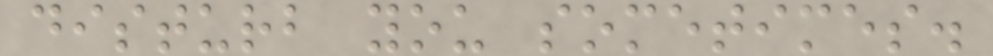disturb you sometimes.
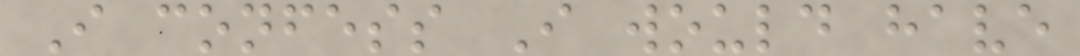I confess I would have
